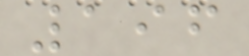196
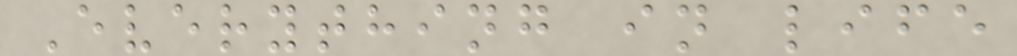Everything in life
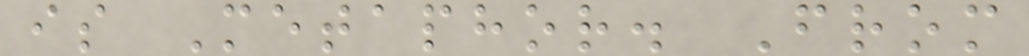is Metaphor. From
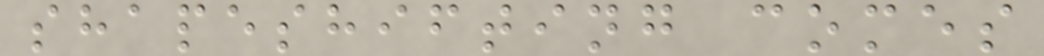shapeshifting comes
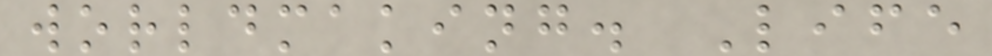worldmaking. Life
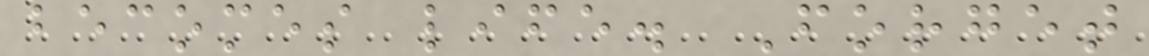becomes life. Forget
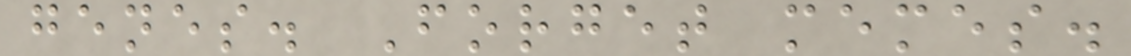genes. Forget memes.
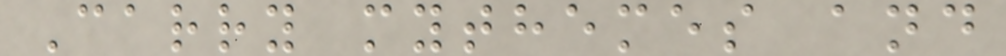Carry mythemes and
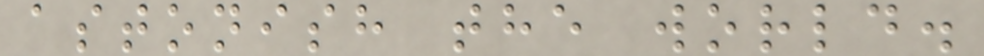astonish the world.
